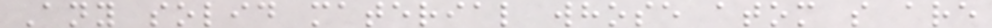Any solid material whose atom s are
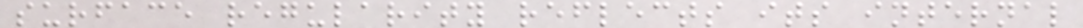surface regularity reflects its internal
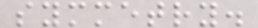symmetry.
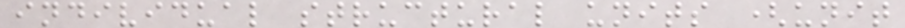individual structural units (unit
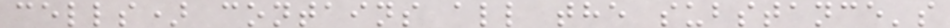cells) contains all the substance's
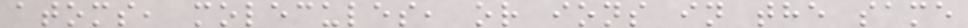atoms, molecules, or ions in the same
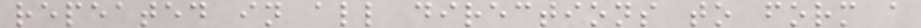repeated in all directions to form a
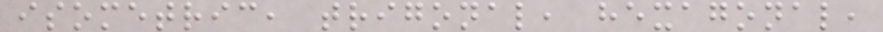isometric, trigonal, hexagonal,
